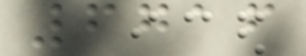6716
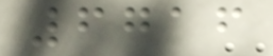6716
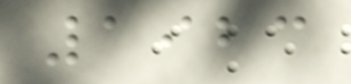1923
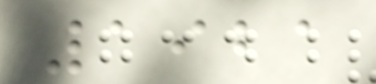1921
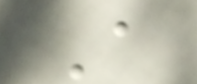A
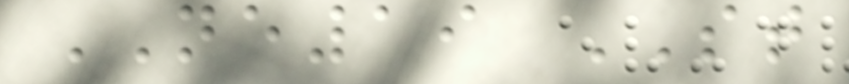NE19 ST
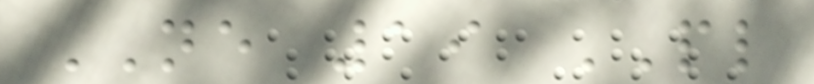NE 19 PL
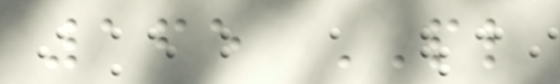165 PL
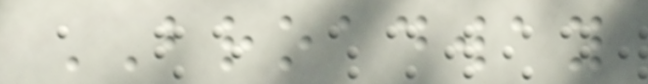BROADWAY
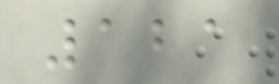121
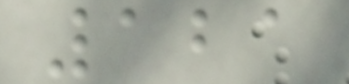121
